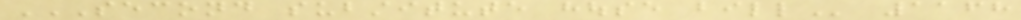SECOND SUBSTITUTE HOUSE BILL 1168
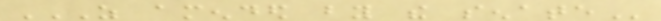AS AMENDED BY THE SENATE
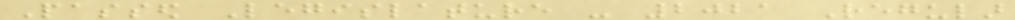Passed Legislature - 2021 Regular
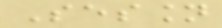Session
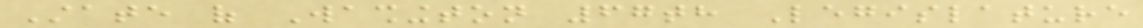State of Washington 67th Legislature
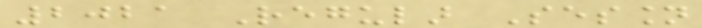2021 Regular Session
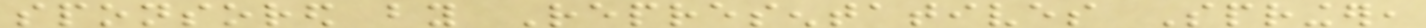sponsored by Representatives Springer,
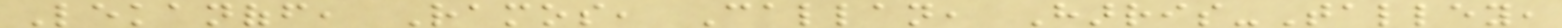Lekanoff, Ramos, Callan, Harris-Talley,
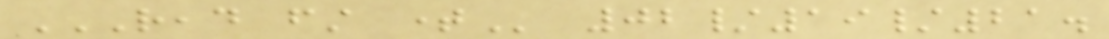READ FIRST TIME 02/19/21.
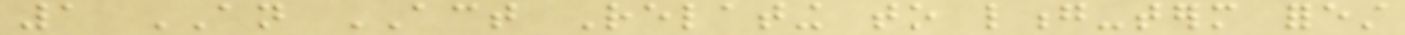1 AN ACT Relating to long-term forest
